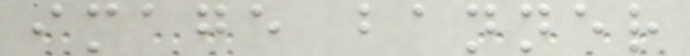image banner
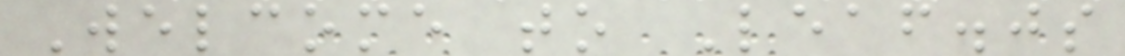Welcome to Leaf.js
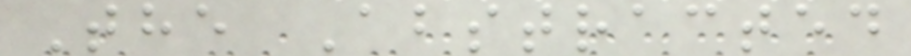The Abstracted
